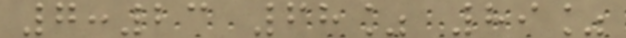7:23 68% 89%
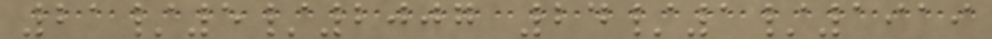21/5/2007 24/1/1919
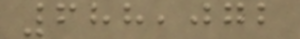688,072
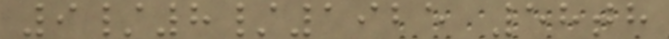9/8/1925 58th
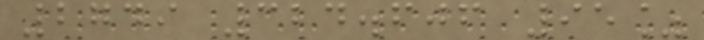2749 324.606 95%
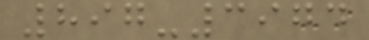897-3974
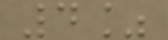4%
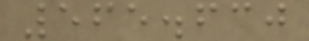565.630
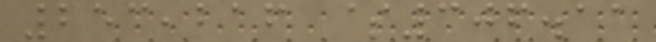253,216 $306.11
